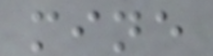mine
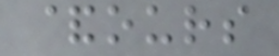&ours
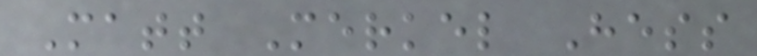Matt Merkel Hess
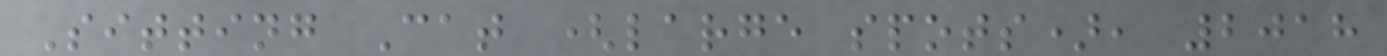Sitting Cat (large spots), 2018
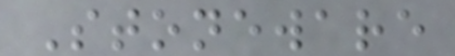Stoneware
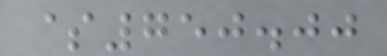$750.00
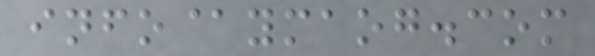info@ymaog.com
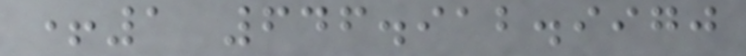+1 646.912.9970
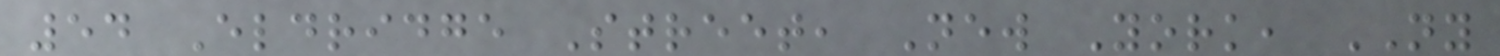54 Eldridge Street, New York, NY
